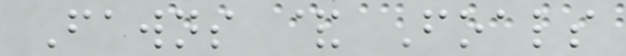Fawns & Foals
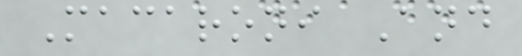Macaroni And
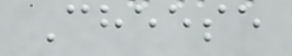Cheese
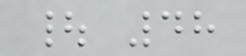| 48
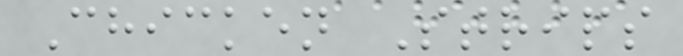Chicken Strips
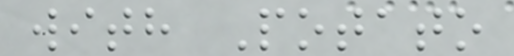with Potato
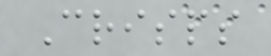Crisps
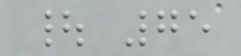| 75
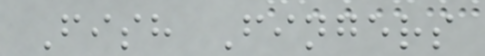Fish Fingers
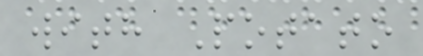with Potato
